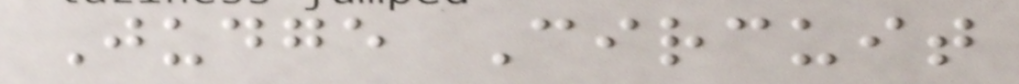Judge Circuit
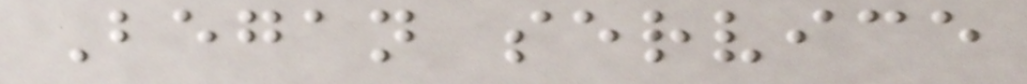Began service
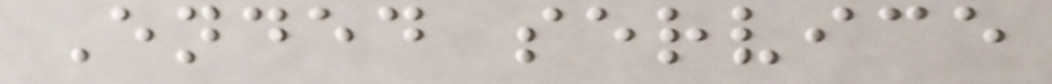Ended service
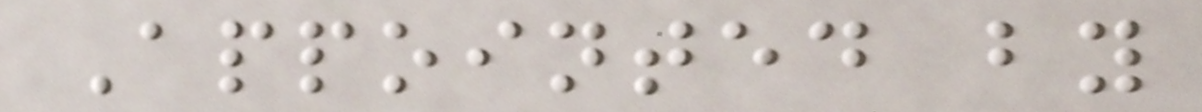Appointed by
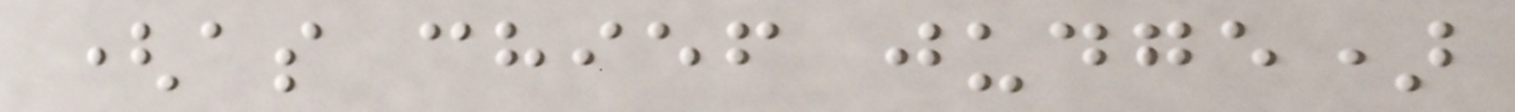(as chief judge)
